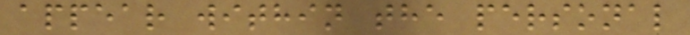appear within the personal
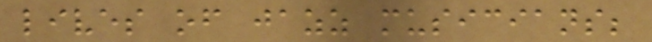lives of jazz musicians;
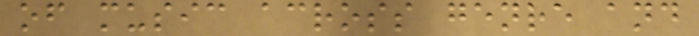of music across genre and
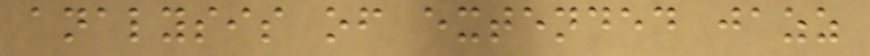analysis of extended jazz
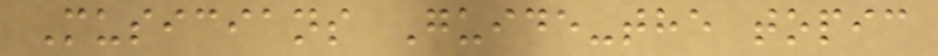Musicians Guide-the topic
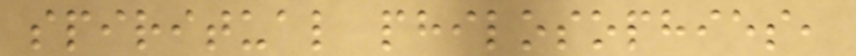spiritual philosophies,
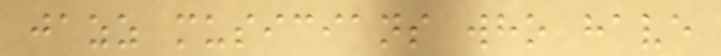jazz musicians who have
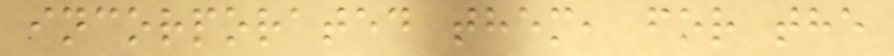incorporated them, for the
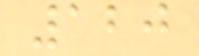120
